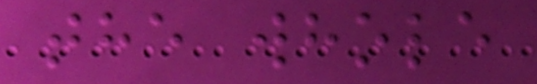the whole
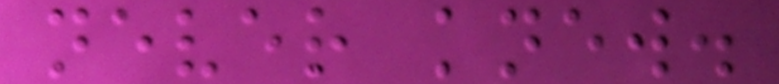never knew.
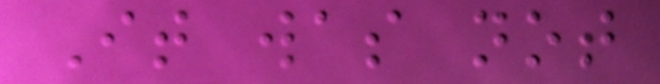It was not
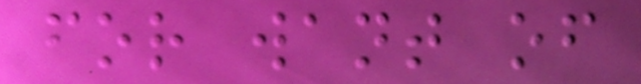for want of
